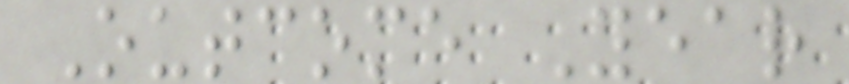Outcome Year
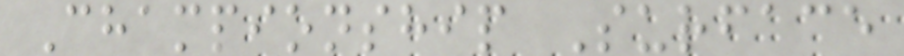Championship Surface
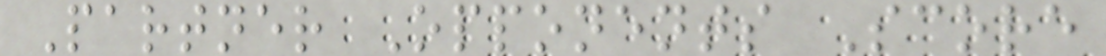Partner Opponents Score
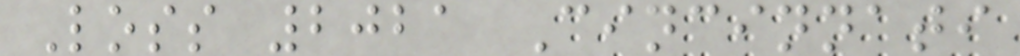Loss 2021 Cincinnati
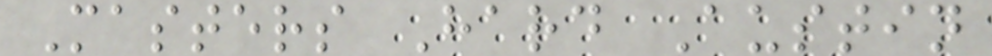Masters Hard Austin
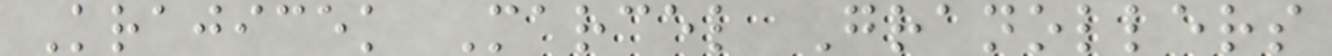Krajicek Marcel Granollers
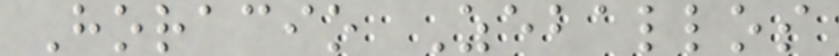Horacio Zeballos
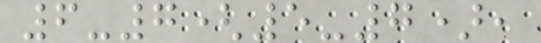6-7(5-7),
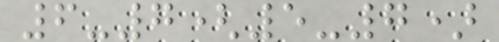6-7(5-7)
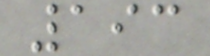193
